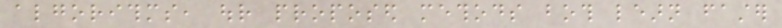algorithms, our proposed methods both learn faster
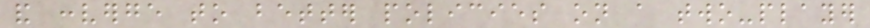and converge to better policies on a two-player
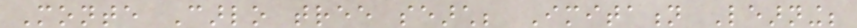Monte Carlo tree search; Imitation Learning;
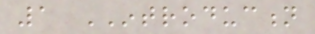1 INTRODUCTION
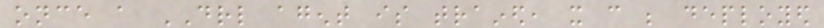once a DRL agent is trained, it can be deployed
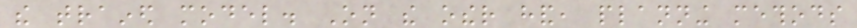the trained model. On the other hand, planning methods
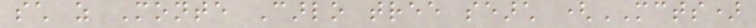such as Monte Carlo tree search (MCTS)
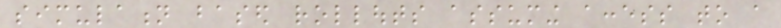simulation based rollouts assuming access to a
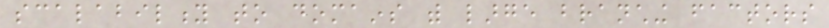scalability to domains with large branching factors
